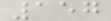157
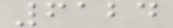6124
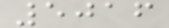5016
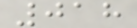018
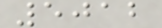5012
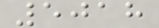5018
